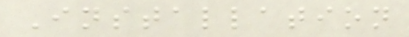Installation
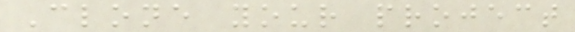Clone your project
